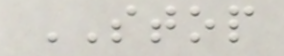STOP
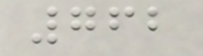762
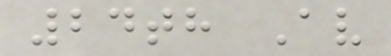24th Av
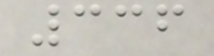336
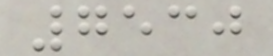7530
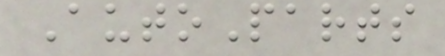AutoParts
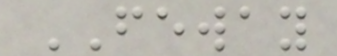FEWAY
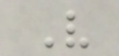V
